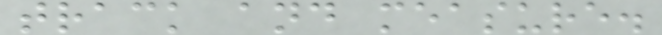track and measure.
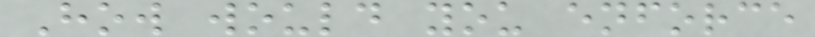How would you enforce
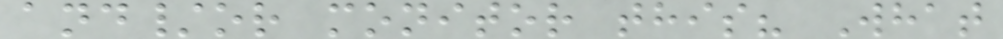and/or monitor this? What
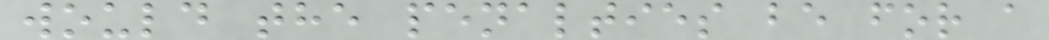would the penalties be for a
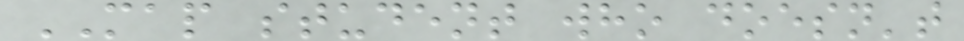MAP student who doesn't
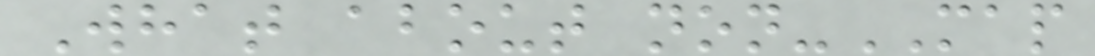What about non-MAP
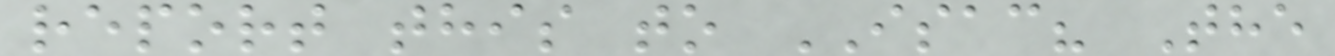report this to ISAC? The
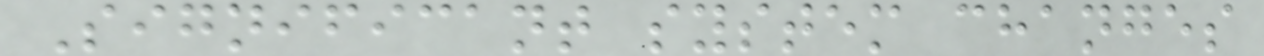Significant system changes
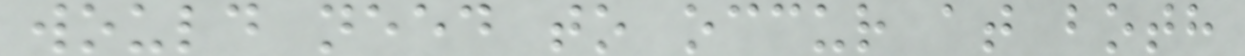would need to occur at both
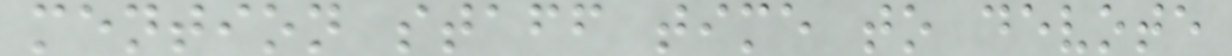mention staff time to devote
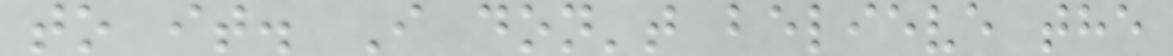to it. I don't believe the
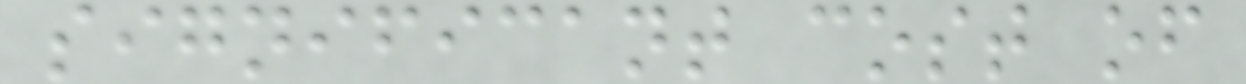significant cost of
